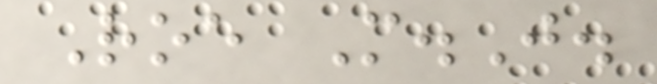Roe M.J.
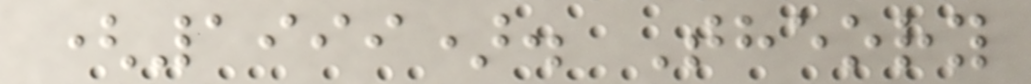(1999). Theory
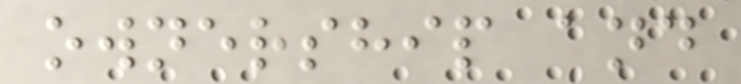ownership and
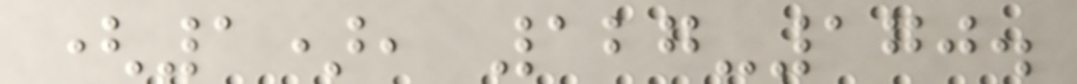(1), 127-170.
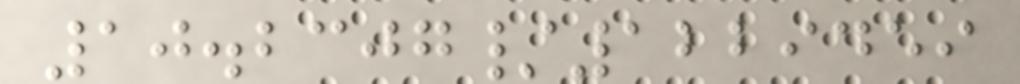10.2307/1229459
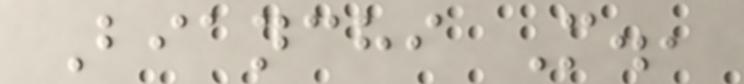Bianchi M.,
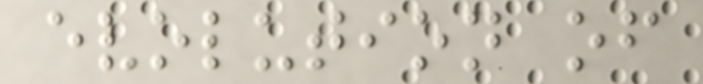evolution of
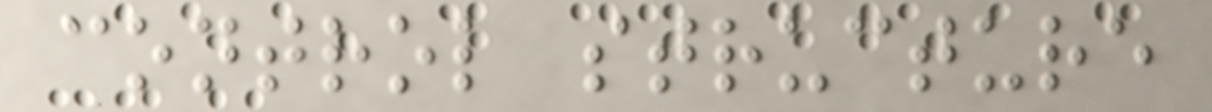control structure
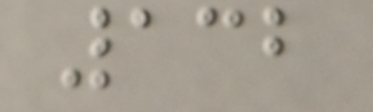132
